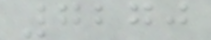7270
